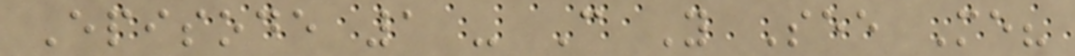Episode 1 - Can You See Me?
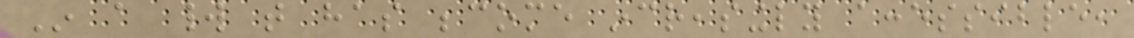In a world that has become increasingly accessible,
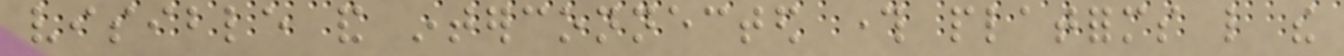visible and interconnected through platforms like the
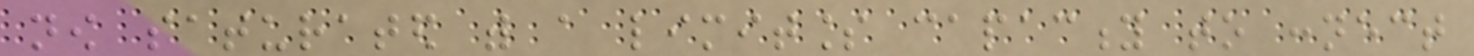now saturated with a limitless capacity to connect
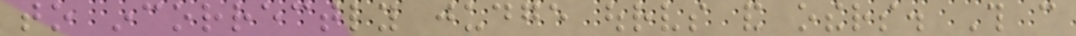to incorrectly judge ourselves and others. This can
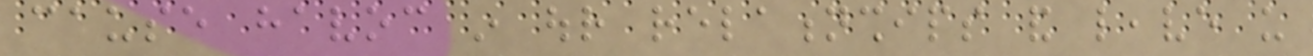cause havoc in our relationships and leave us
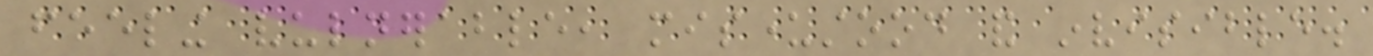feeling vulnerable, misunderstood and invisible.
